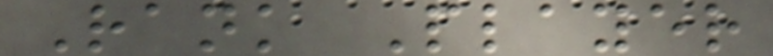Rank Player
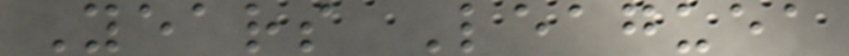Years Leaguea
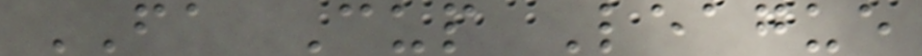FA Cup League
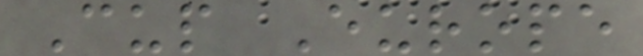Cup Europe
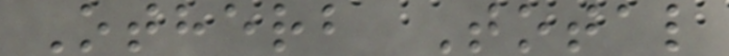Otherb Total
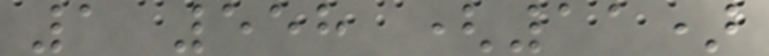1 558 (11)
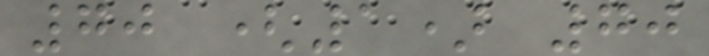70 (1) 70
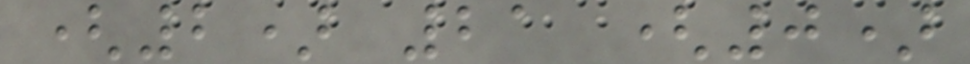(2) 21 (0)
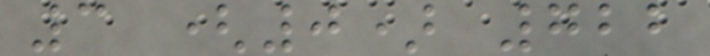3 (0) 722
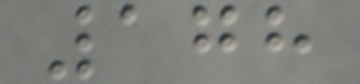178
